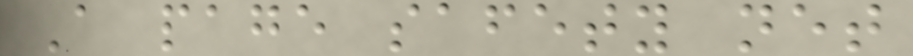A page safety net
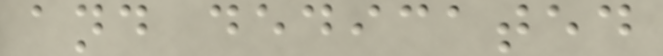and dedicated
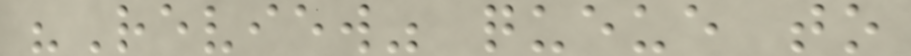"Review" queue to
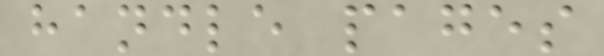handle pages
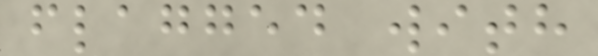flagged with
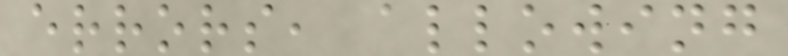errors, allowing
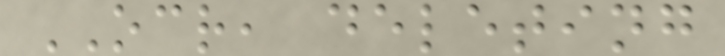OCR, deleting
